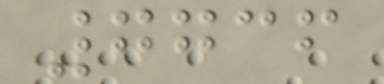7736
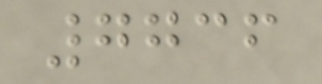7736
